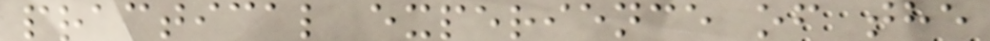practical experience of the
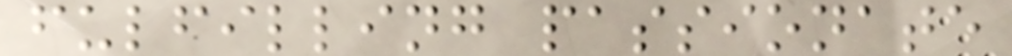fulfilling passionate
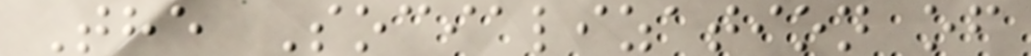The Socialization of
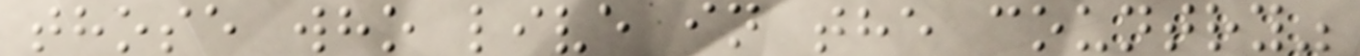those who live in the country"
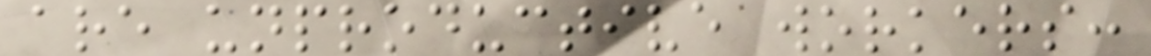are unproductive workers:
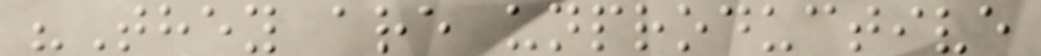"They are unproductive
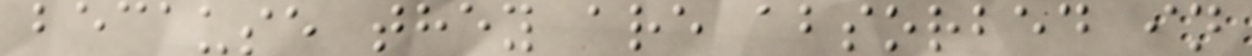because they are absorbed in
